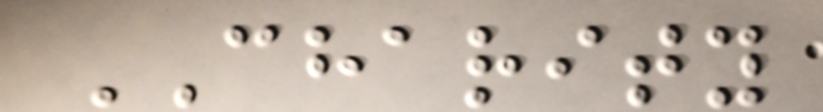CHARITY
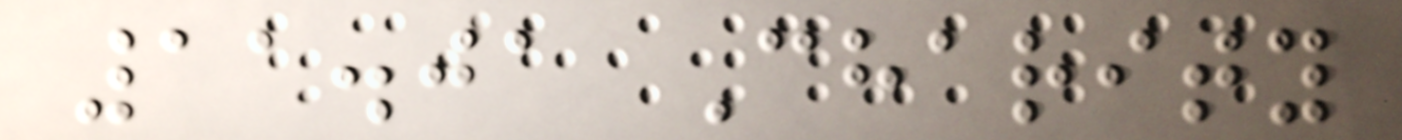11.01 Charity
